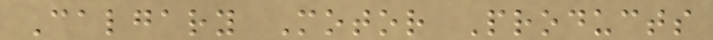Calgary Motor Products
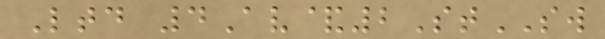Ltd 4Av&2StSW
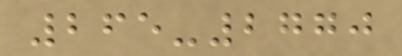265-2770
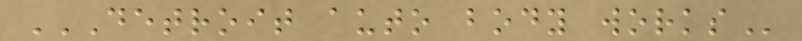DETROIT AUTO BODY WORKS
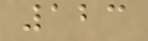123
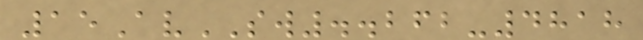15AvSW..262-4818
